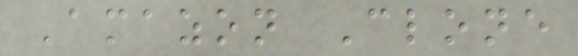Amazon Clone
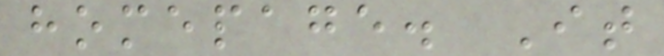homepage. It
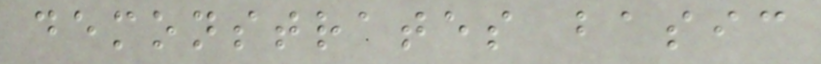demonstrates basic
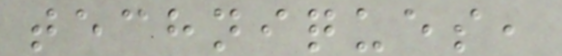techniques,
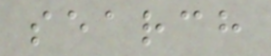search
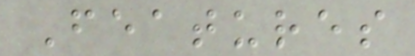Features
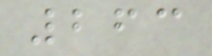263
